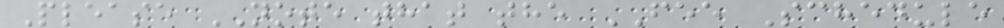Please NOTE that the FEE Schedule
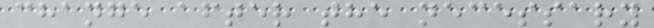change after the necessary
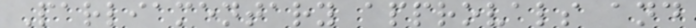Parliamentary approvals and
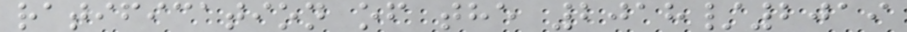ratification of the 2018/2019
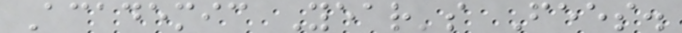Academic Year's Fees.
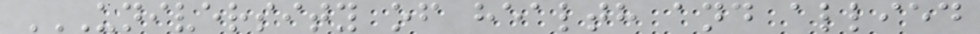UNIVERSITY OF HEALTH AND ALLIED
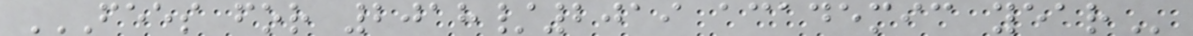FEES FOR 2018/2019 ACADEMIC YEAR
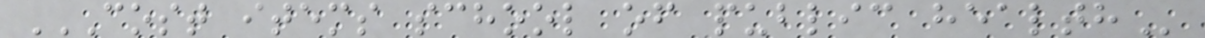COST ITEMS SCHOOL OF PUBLIC HEALTH
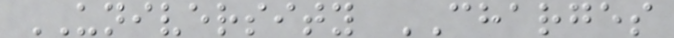UNIVERSITY CHARGES
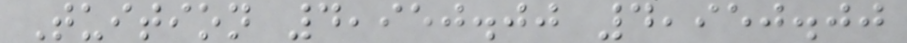Tuition 4,950.00 4,950.00
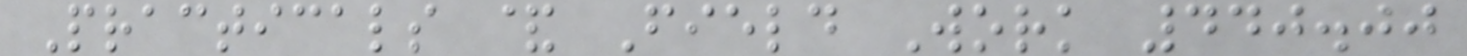Practicals & Field Work 440.00
